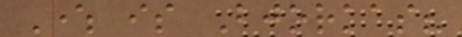Where is Bjorkas?
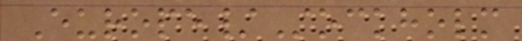Europe/Stockholm
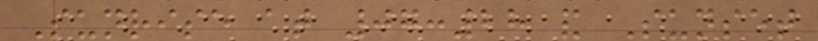Sunrise at 07:28 and Sunset
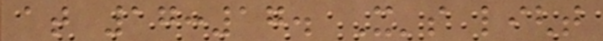at 17:17. It's light
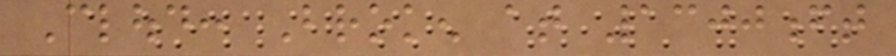Cloud: Broken at 1300ft
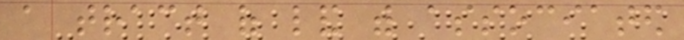a tract of land with associated
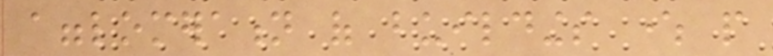agglomeration of buildings where people
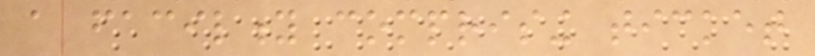a facility comprising ticket
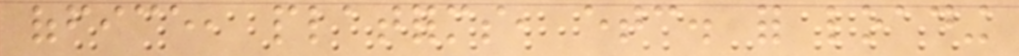office, platforms, etc. for loading
